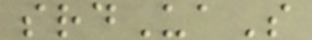srdUaS
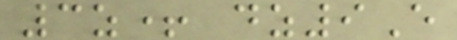3z+ dz9E
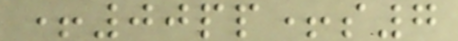+00pp+s7
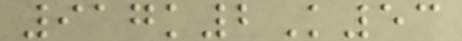917k2K53
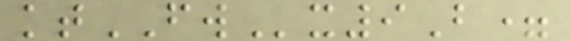ktFWx9B=
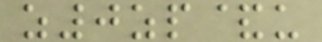z0zp&u
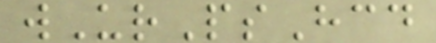wUrPsHcd
